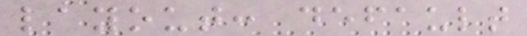layout: default
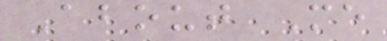About Me
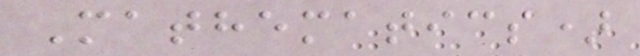Mathematics)
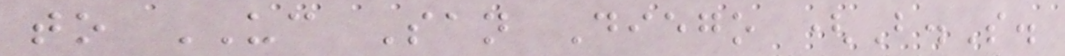to UC San Diego (B.S.
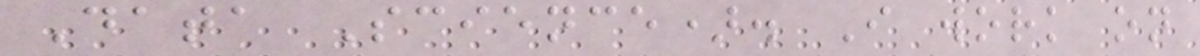Data Science). I work on
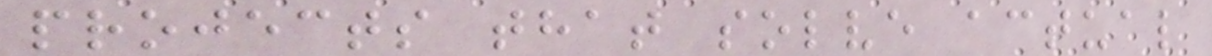projects that solve actual
